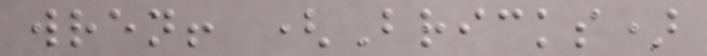wren! (Bricks)
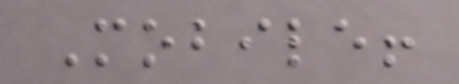Mobile!
